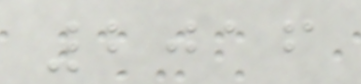2016
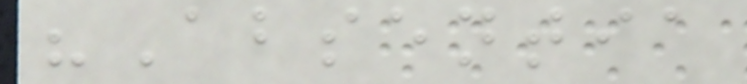"Absentia
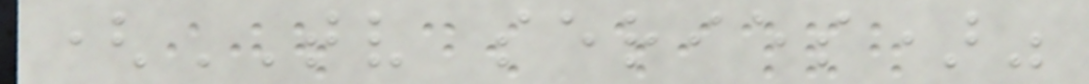(TV series)"
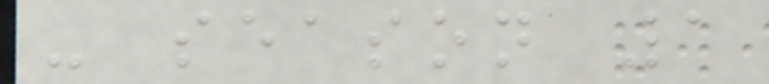- season 1
